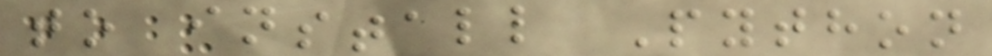to install Python
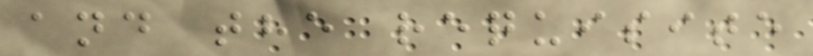and the requisite
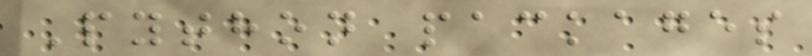Python packages
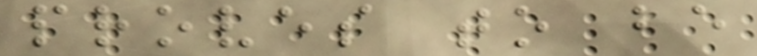proves to be
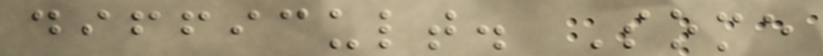difficult. Some
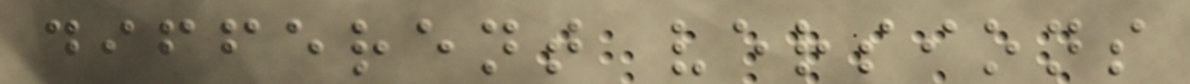different versions
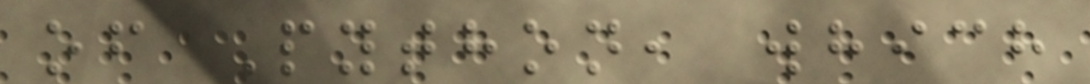of Python, which
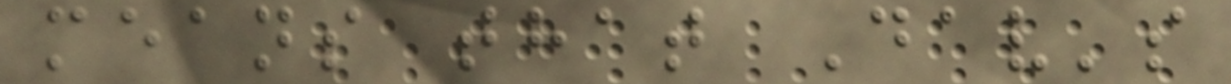means that Dav's
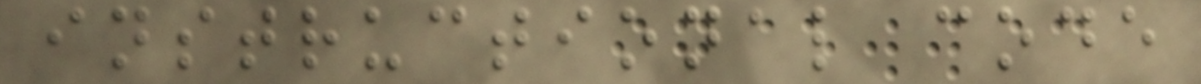instructional code
